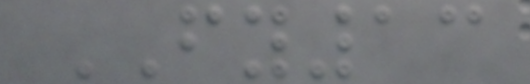FY13
